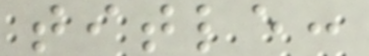title:
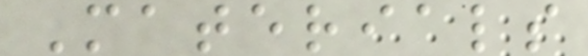Materials
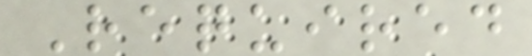Required
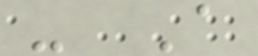- A
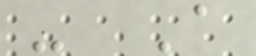- A
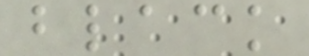black
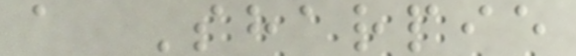a Sharpie
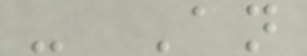- An
